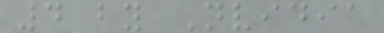4 by Nvidia
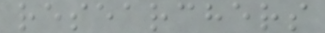researchers
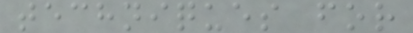techniques for
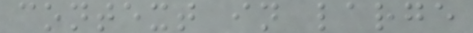context in large
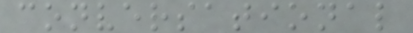conversational
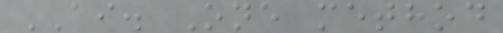AI. One method
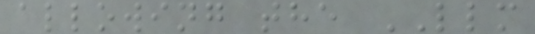allowing the LLM
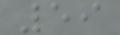59
